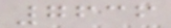7636
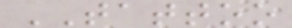TATTOO
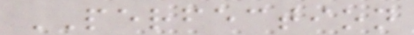PERFECTION
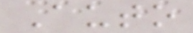Auto
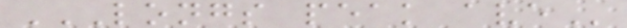LONGS PEAK AVE
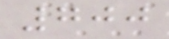700
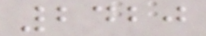2420
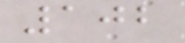102
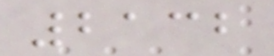2132
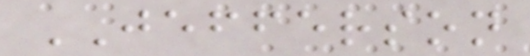JEFFERSON
